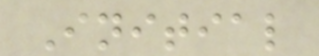Initial
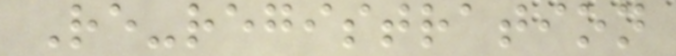Re-registration
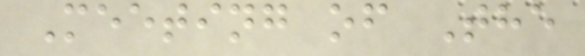Meeting of The
